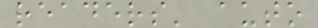readers' auto
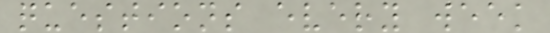questions every week
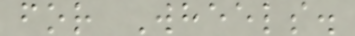for Wheels.
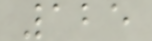125
